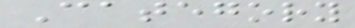Category
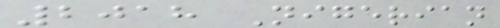2018 Nigerian
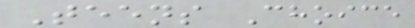Teens Choice
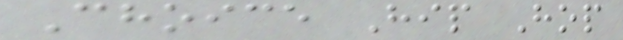Choice Hip Hop
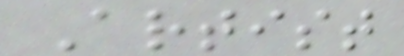Artist
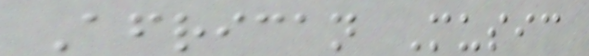African Music
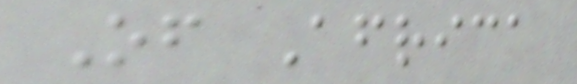Of Africa
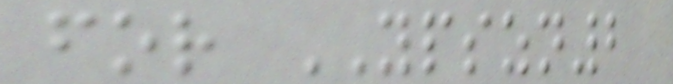for YPSZN2
